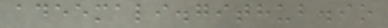adeemali.github.io
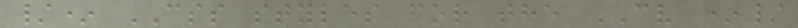/* CSS styles for the CV */
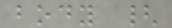body {
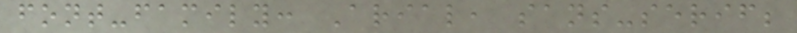font-family: Arial, sans-serif;
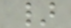}
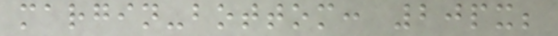margin-bottom: 20px;
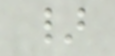}
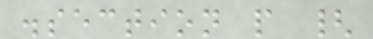.section p {
